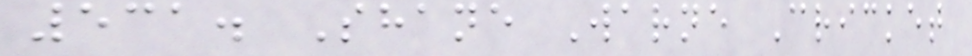531. Shane Warne Cricket
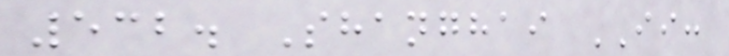532. Shanghai II:
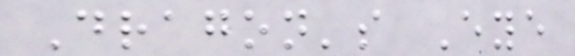Dragon's Eye
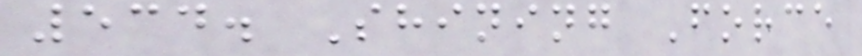534. Shining Force
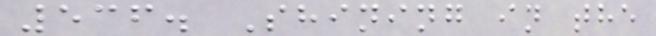536. Shining in the
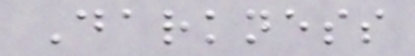Darkness
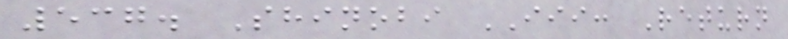537. Shinobi III: Return
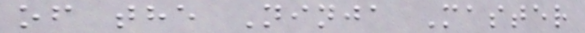of the Ninja Master
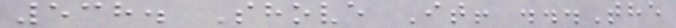538. Shove It! ...The
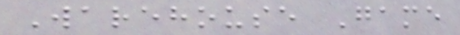Warehouse Game
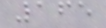165
